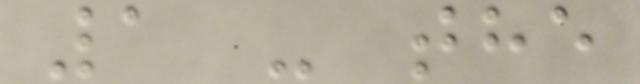1 - the
